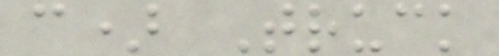c) Truck
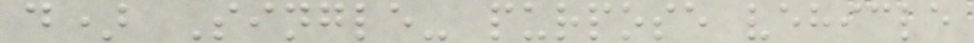d) Single- purpose vehicle
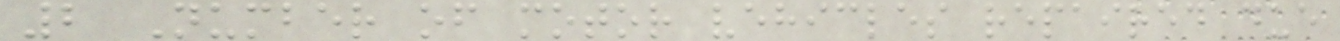2 Number of motor vehicles repaired due
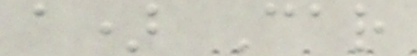a) Car
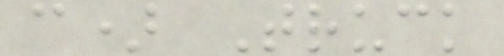c) Truck
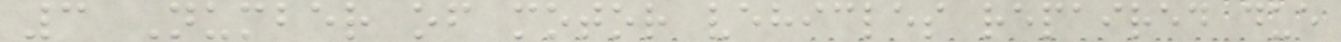3 Number of motor vehicles repaired due
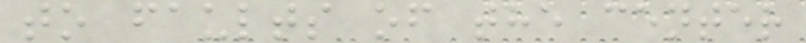to faults of the center
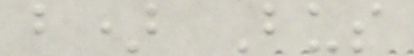b) Bus
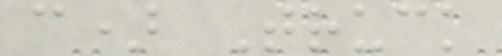c) Truck
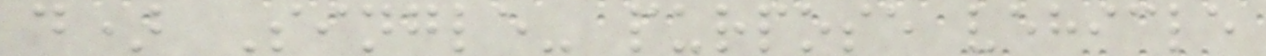d) Single- purpose vehicle
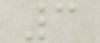3
